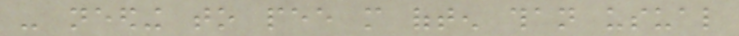- needing to pee more often than usual
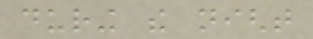during the night
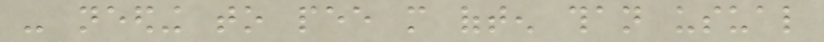- needing to pee more often than usual
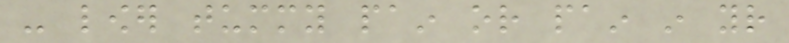- lower tummy pain or pain in your
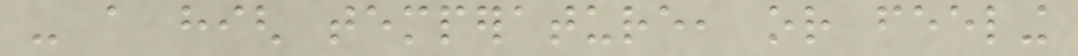- a high temperature, or feeling
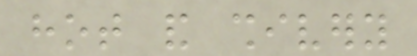hot and shivery
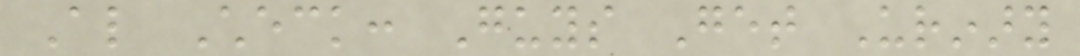Also Check: Guys Get Urinary
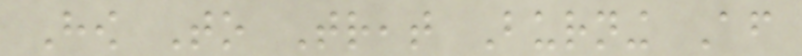How To Treat Burning After
